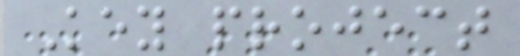Key project
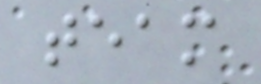team
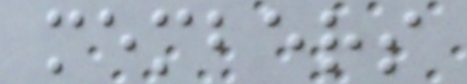members
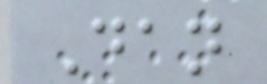Dan
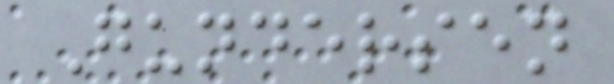Gundersen
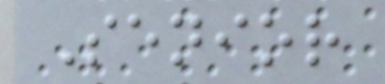Senior
